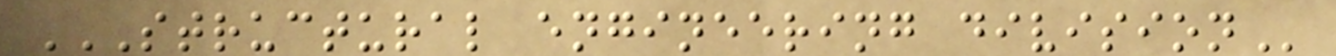STRUCTURAL ENGINEERING DIVISION
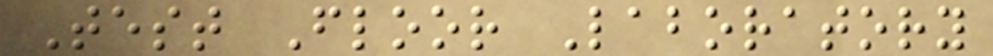Test Floor Laboratory
